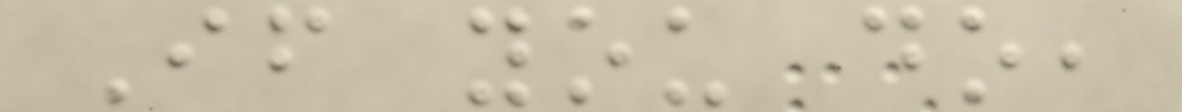If you do,
